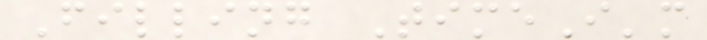Filling TimeI'm
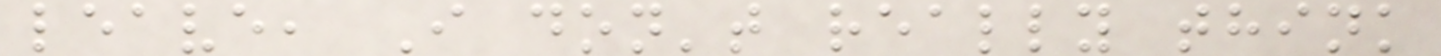leave, I don't really think
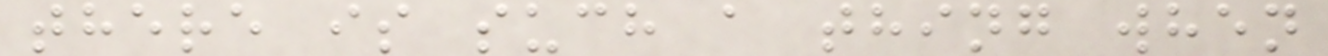there is such a thing when
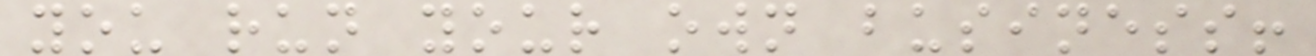you run your own business!
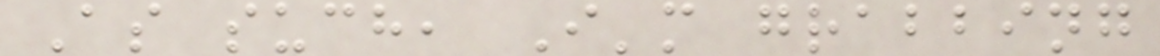As such, I'm grabbing
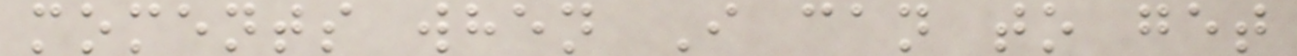moments when I can to get
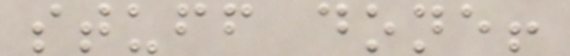stuff done!
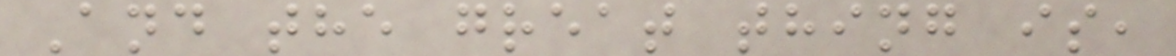And the great thing is,
